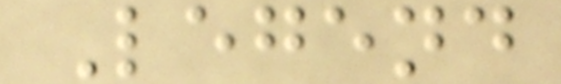Legend
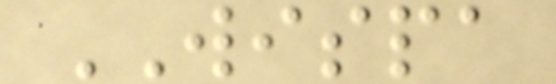WISPA
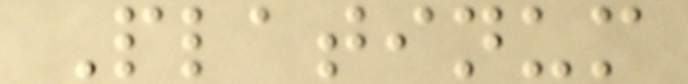Platinum
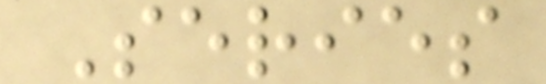Series
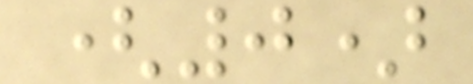(0)
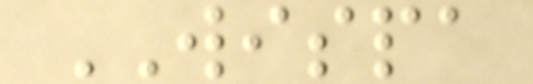WISPA
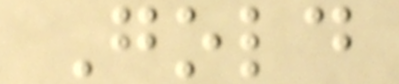Gold
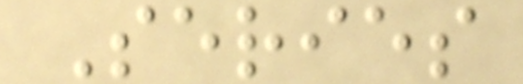Series
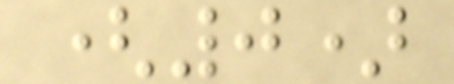(0)
